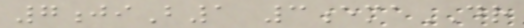7jiB1 3emaDR
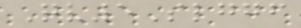Qv5Slggf
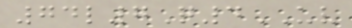74l7Q4UV
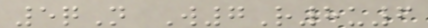5qN W7R8u6
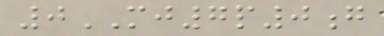0MJ7p0g
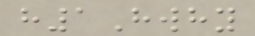h1Hwhy
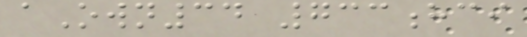aOwn34 733hci
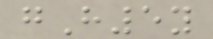gH5y
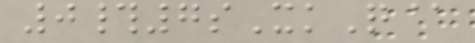0#7sXkQ@
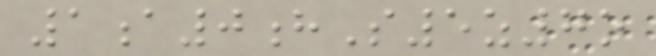1a0hS5z7o
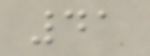41
